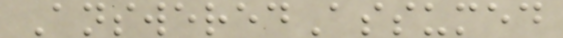AnsweredAssumed
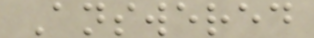Answered
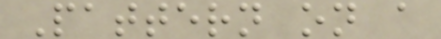Pattern on a
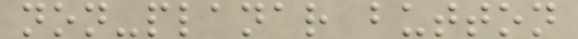non-planar button
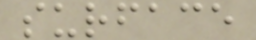surface
